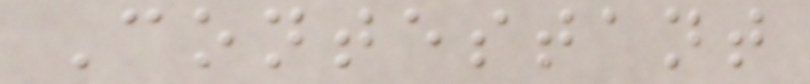Contestant
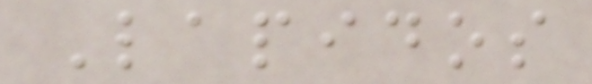Lapidos
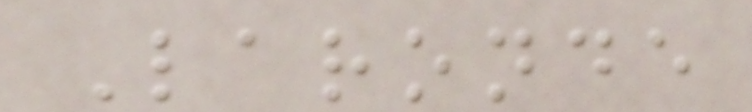Laronde
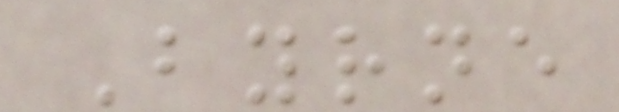Byrne
